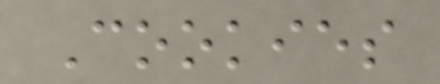Cookies
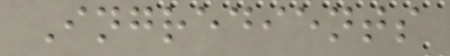Ingredients
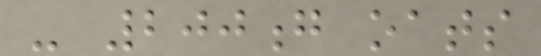- 200g oats
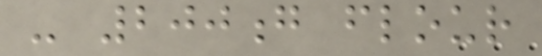- 200g flour
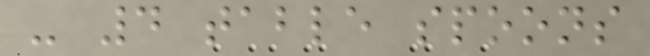- 4 table spoons
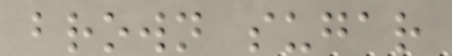brown sugar
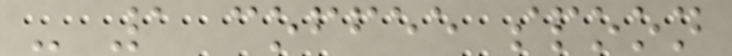- 1 coffee spoon
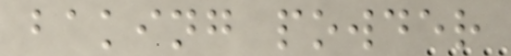baking powder
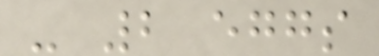- 2 eggs
